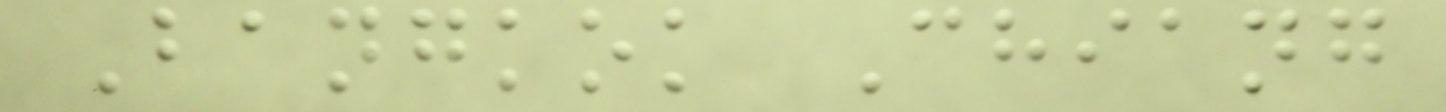Bangkok Chiang
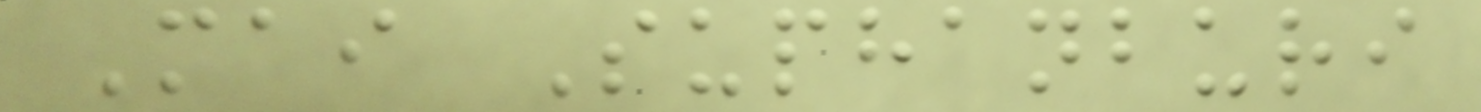Mai Suphanburi
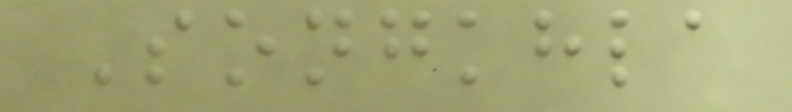Songkhla
